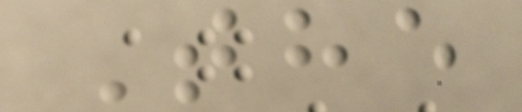The
